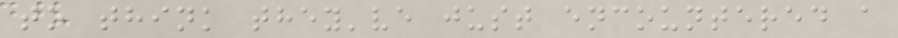to think they've just encountered a
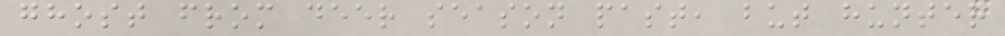ghost from deer season past, but hunter
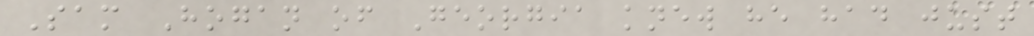Sam Hogan of Georgia knew he had just
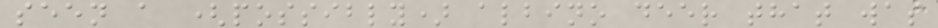seen a (possibly) albino deer that was
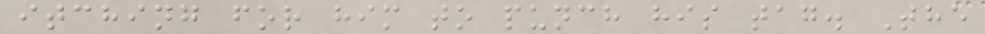itching for him to punch his tag. The
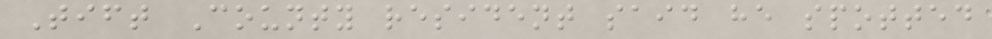Tift County resident said he spotted
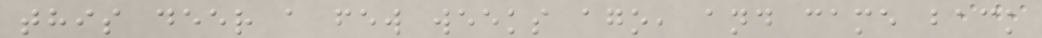this deer a few weeks ago, and came back
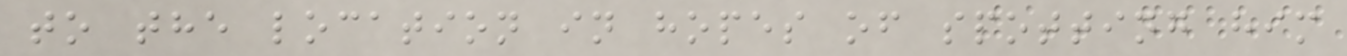to the location in hopes of spotting him
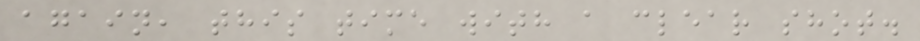again, this time with a clear shot.
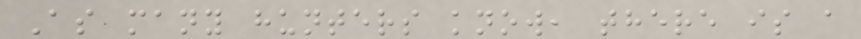As many hunters know, there is a
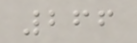266
